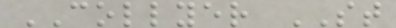COLLYER ST
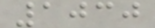1030
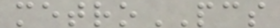metroPCS
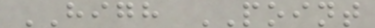HIGH POINT
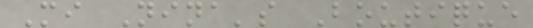Mi Nina's Boutique
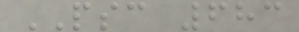PSC 683
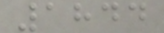1844
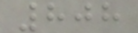808
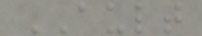AULT
